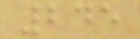245
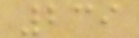239
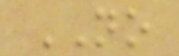NO
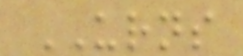URNS
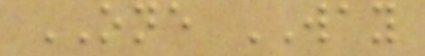ONE WAY
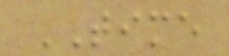TIME
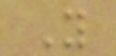Y
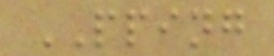PPING
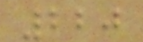220
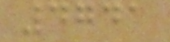4741
